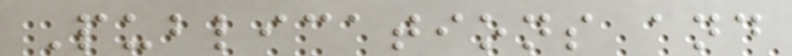Publications and
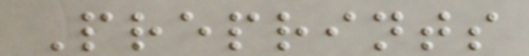Preprints
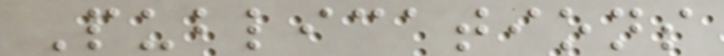Publications
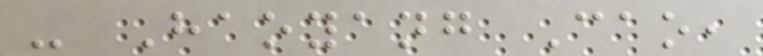- Haoyang Cao,
